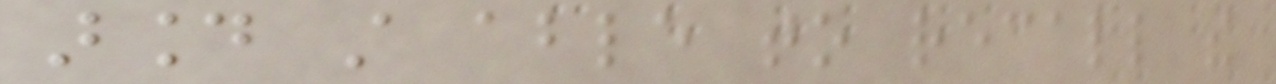around still able to recall the
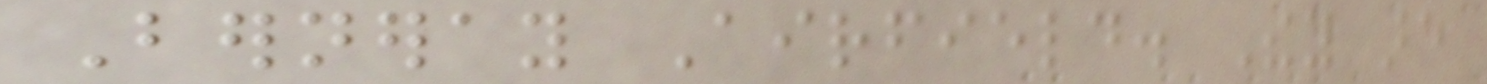Berneray Airfield. They are
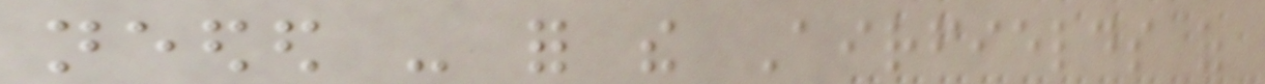needed - for the Airfields of
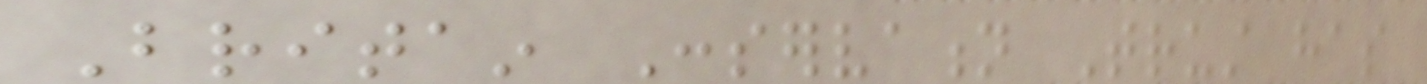Britain Conservation Trust has
